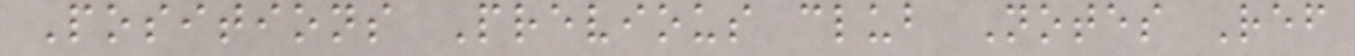Positions Previous club Notes Ref
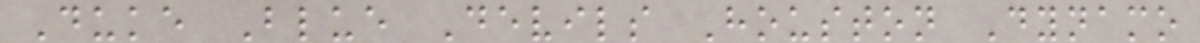Duke Blue Devils Houston Dynamo
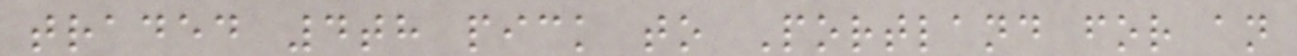traded 4th pick to Portland for an
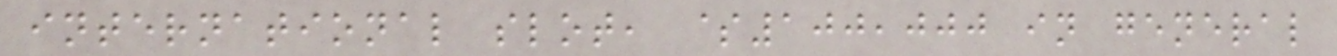international slot, $100,000 in general
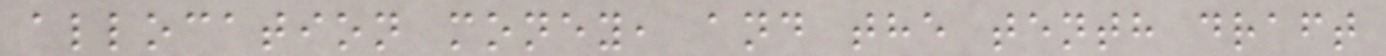allocation money, and the tenth draft
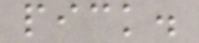pick.
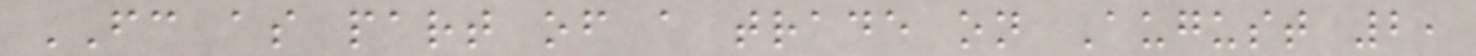FC as part of a trade on August 2,
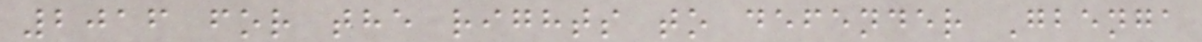2016 for the rights to defender Gbenga
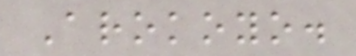Arokoyo.
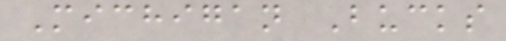Michigan Bucks
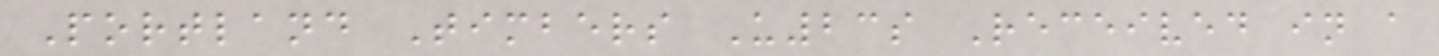Portland Timbers U23s Received in a
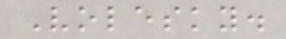Volesky.
